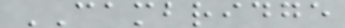CAMBRIDGE
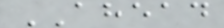AHEAD
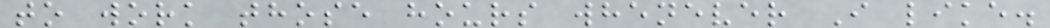to work those hours whenever I like.
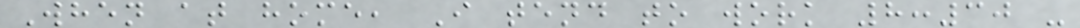When at home, I tend to work 8:30 -
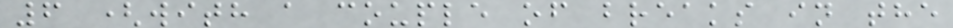6 (with a couple of breaks in the
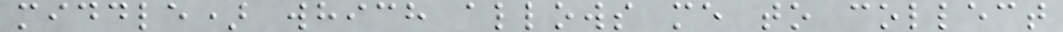middle) which allows me to collect
